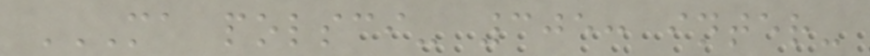MA POLSCI- 305: INTER-
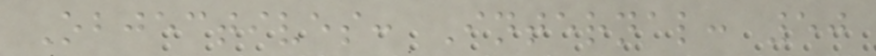Objectives: Internal: 50
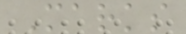Marks
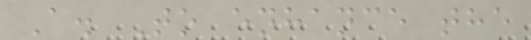A. To enhance the
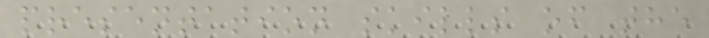presentation skills of the
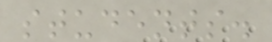students.
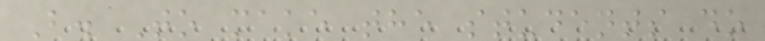B. To make the students do
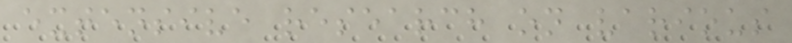extensive research on various
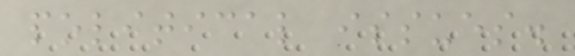political issues.
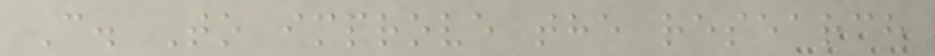C. To improve the research
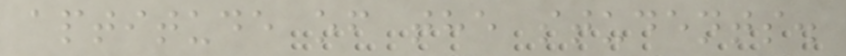aptitude of the students.
